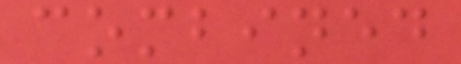combined
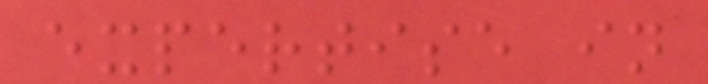expertise in
